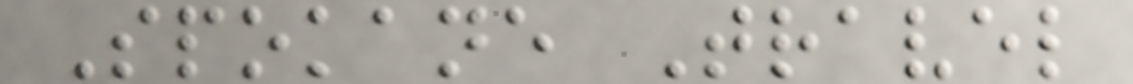Spokane Travel
